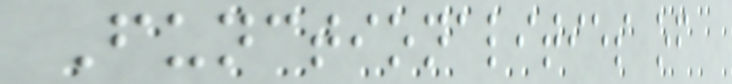Functionalities of
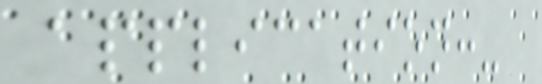application:-
